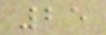25
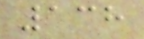138
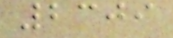2309
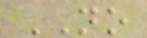NO
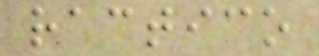ractico
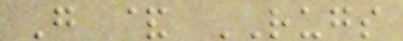G & RUGS
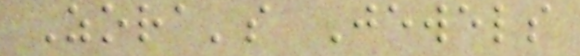Zora's Jewels
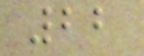22
